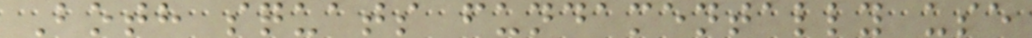Both squats fundamentally use
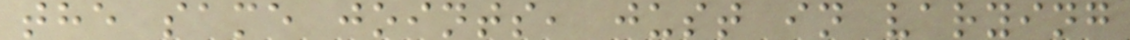the same joints, just in varying
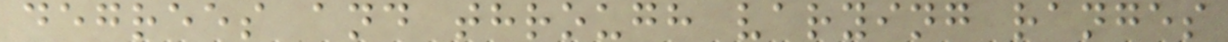degrees and through varying ranges
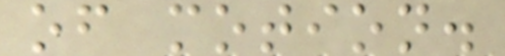of motion.
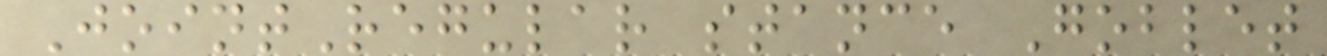JointRegular stance Goblet
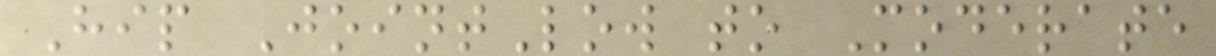Hip JointLow to Moderate
